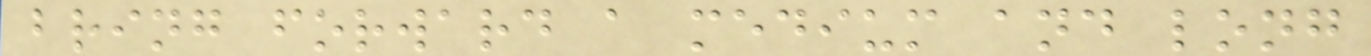bring forward a medium and long
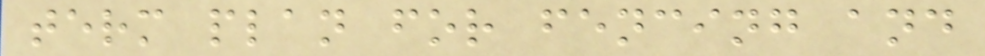term plan for fencing and
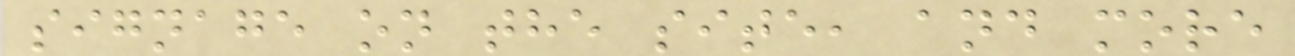signage on the site, and more
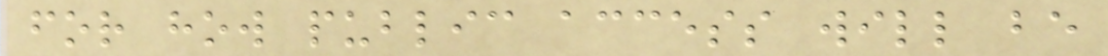for how public access will be
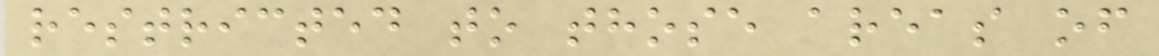restricted to those areas of
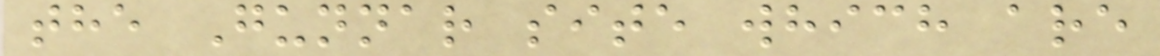the Gunnar site which are
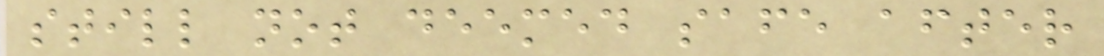still not deemed safe after
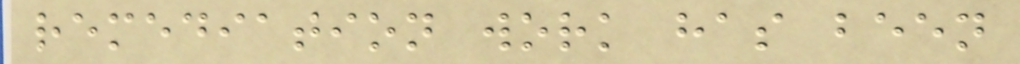remediation work has been
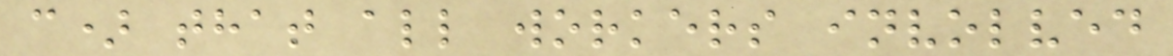c) that all workers involved
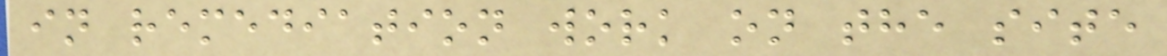in remediation work on the site
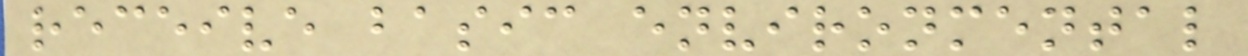receive basic environmental
